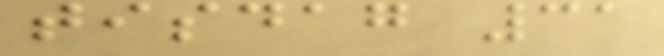tisdag 31
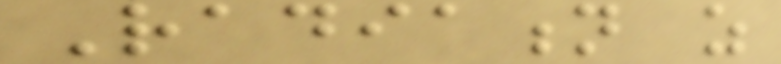Radiation as
